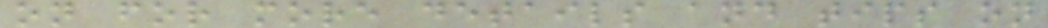on for more details and tips on
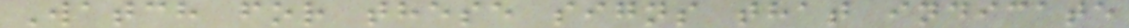Watch for these signs that indicate
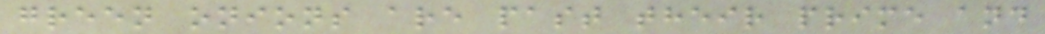green onions are past their prime and
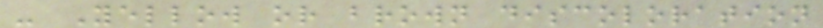- Yellow or brown discoloration
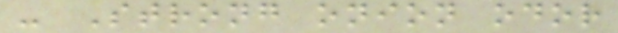- Strong onion odor
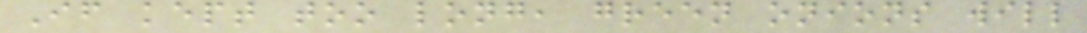If kept too long, green onions will
